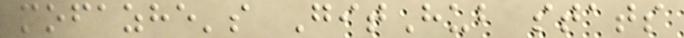mofazhe's GitHub stats
